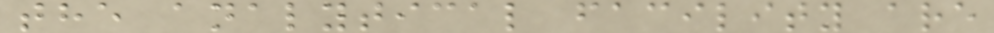the analytical facility are
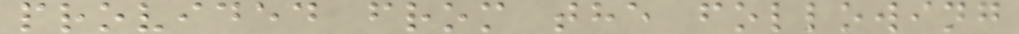provided from the following
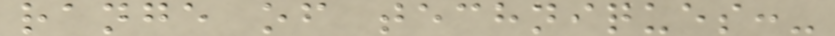range of techniques:-
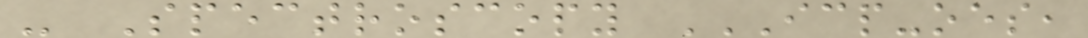- Spectroscopy ICP-OES,
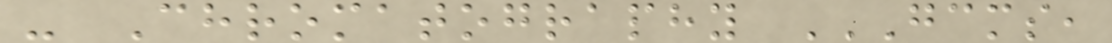- Chromatography GCMS,
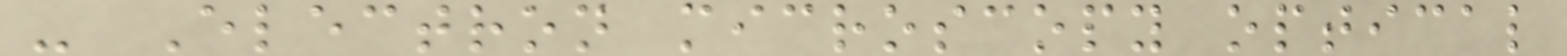- Electron microscopy optical
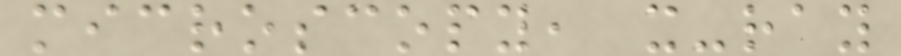microscopy, x-ray
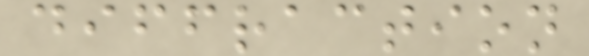diffraction
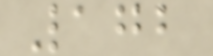172
